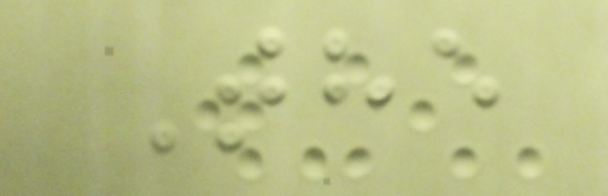The
